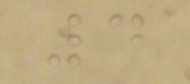4
